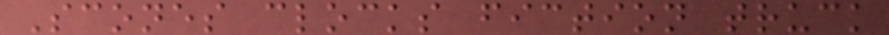Scones clocks fiction truck
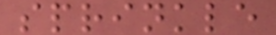sprinkle
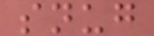snug
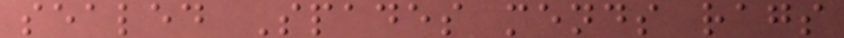sealed Spades mends rags
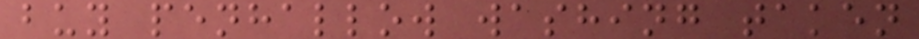buy penhallow washing taken
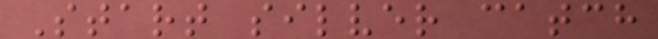Start silver catch
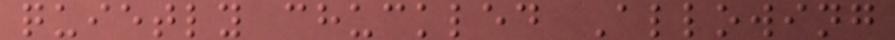quietly chuckled Allowing
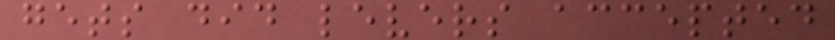gets did levers accepted
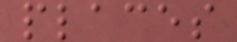places
